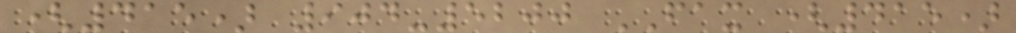(415) 904-5200 FAX (415)
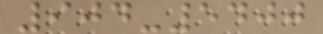904-5400
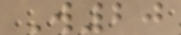W20
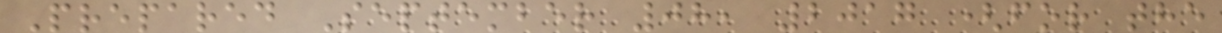Prepared September 08, 2017 (for the
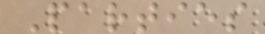Parties
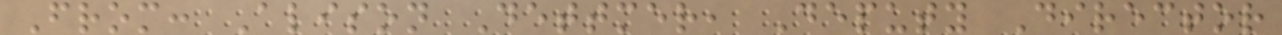From: Alison Dettmer, Deputy Director
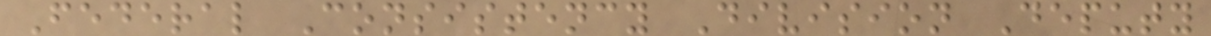Federal Consistency Division Deputy
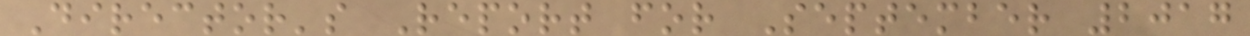Director's Report for September 2017
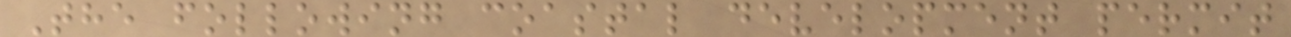The following coastal development permit
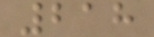218
